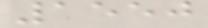1550
